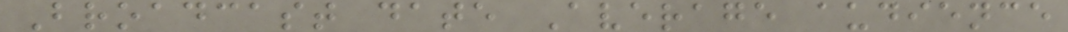Broadcast date Average audience
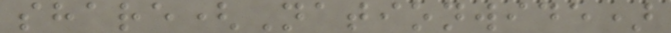share(Nationwide)
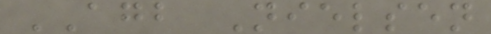AGB Nielsen
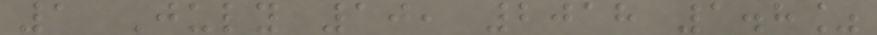1 July 10, 2018 1.8%
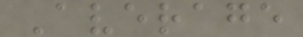Average
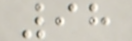98
